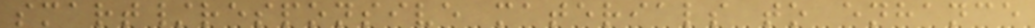smart/responsive materials to enhance
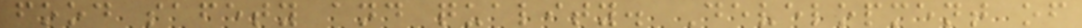food safety and quality. Development of
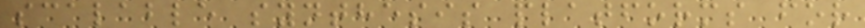scalable synthesis platforms for
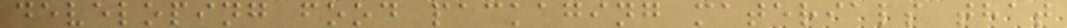developing food packaging materials that
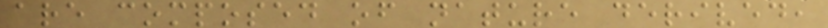are composed of nature derived,
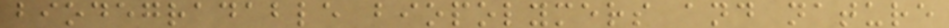biodegradable biopolymers and nature
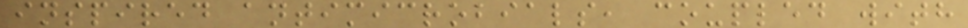inspired antimicrobials, coupled with
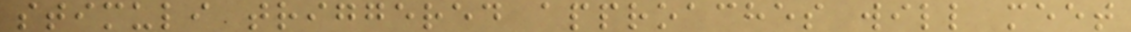stimuli triggered approaches will meet
